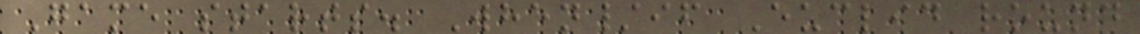Game starts. When/if Euclid round
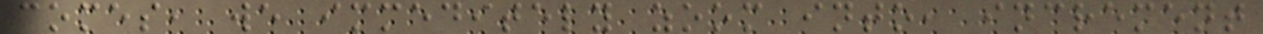comes, we immeditely zoom into, increment
